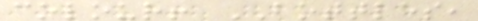colour! BOTTLES,
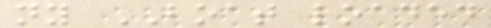ny BOAT loaded
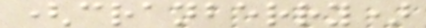(cranberry)
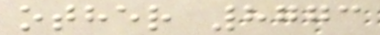other 8773
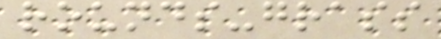rounds-grass
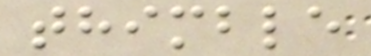thimble
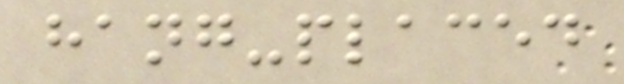hang-placed
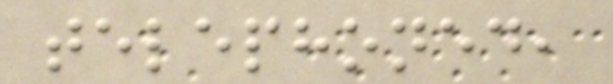telephoned,
